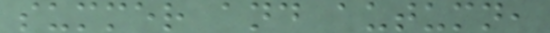summer and autumn,
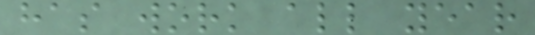has work all year
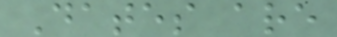Dates are
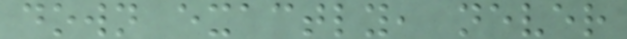down exactly, never
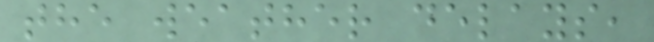the weather delays,
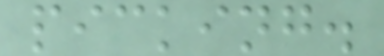picking.
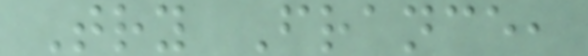Try France,
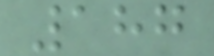187
